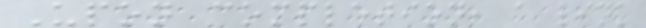Upon completion, a link
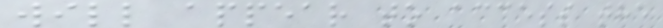will appear to access the
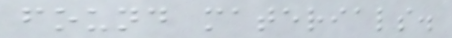found materials.
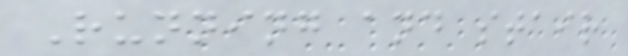Running and stair
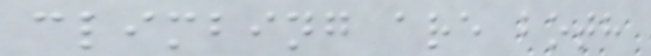climbing are both
